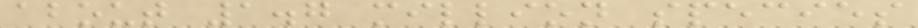about 1.7 million species
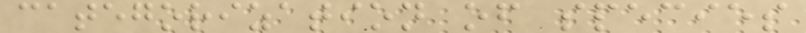categorization of species
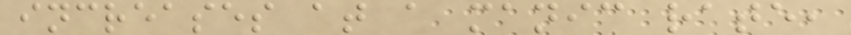increases at a manic rate,
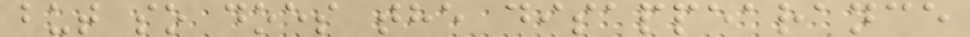but so does the disappearance
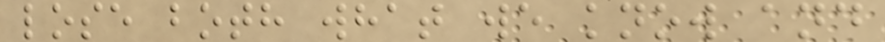lose both what we know and
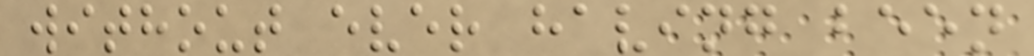without ever having been
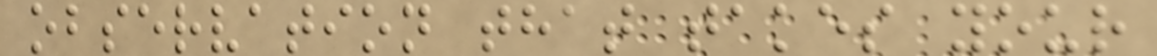observation that takes your
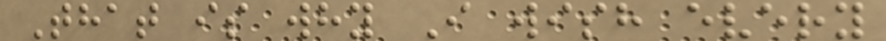That is why I wish every
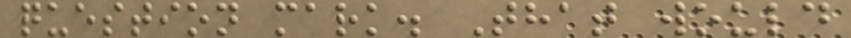question mark. That would
